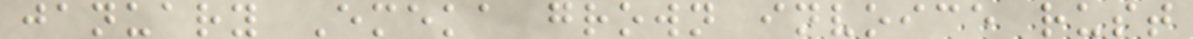january Emeka grown invoice rust
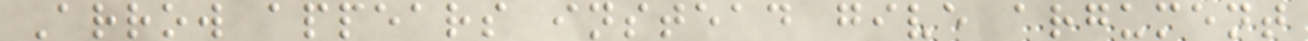Arrow appears instead give argument
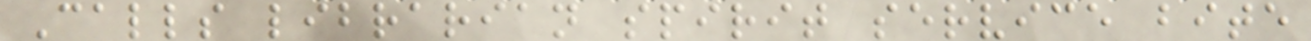Calls librarian spirit service bite
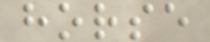horse
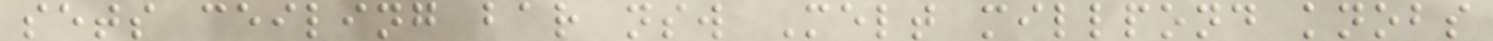sets ceiling bar nsw Melt millpond knobs
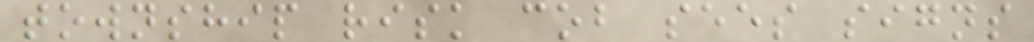township risk cob sees signs
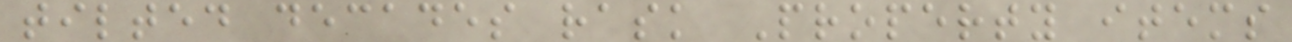tilted decades rask Property items
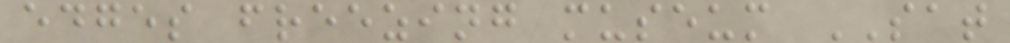edges freezing museum SAT
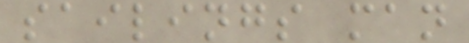sailings man
